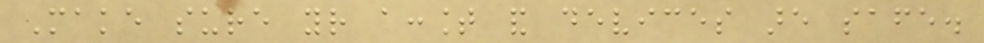Make sure your account and devices are safe.
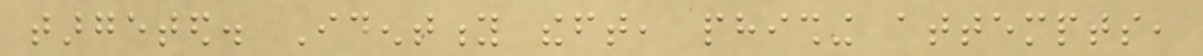targeted. Identity theft, phishing attempts,
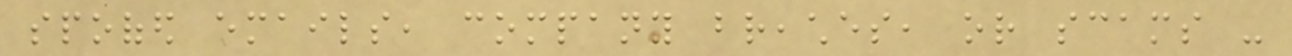spoofed emails, company breaches, or scams -
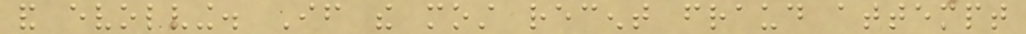and evolving. If the most recent fraud attempt
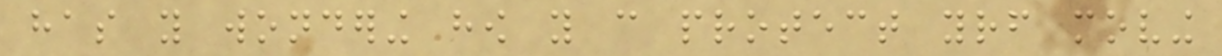has you wondering how you can protect yourself moving
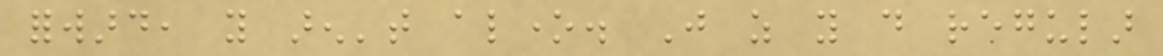forward, you aren't alone. Just as you do regular
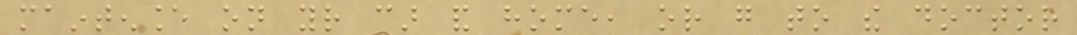maintenance on your car and home, or go to the doctor
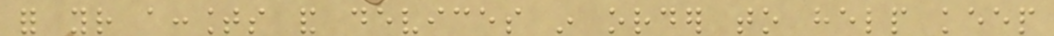for your accounts and devices in order to help keep
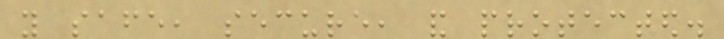you safe, secure, and protected.
